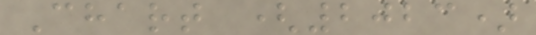Chart (2023)
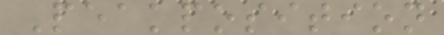Peakposition
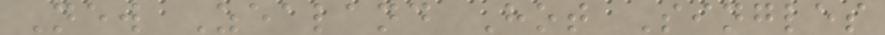New Zealand Hot Singles
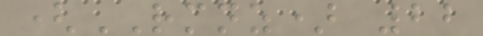(RMNZ) 22
